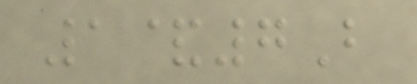1&7B
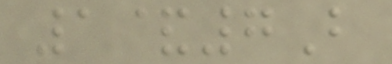1&7B
